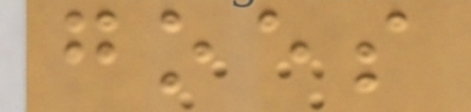goes
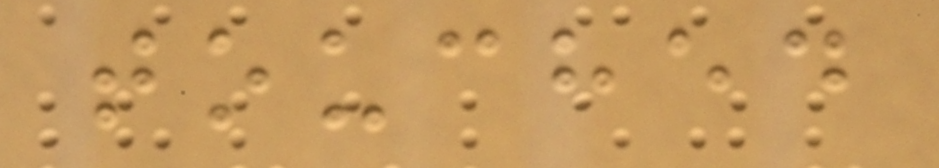touched
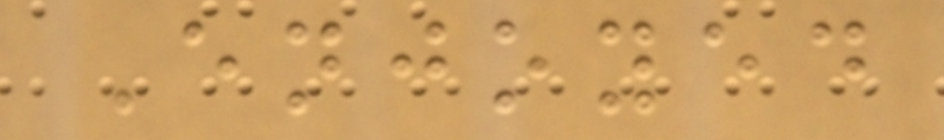Enjoyed
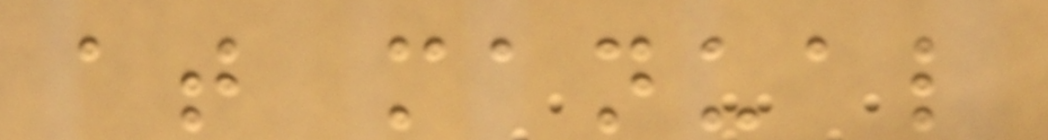at manual
